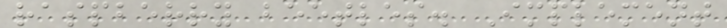raspberry beetles. Implement
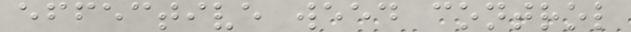effective weed control
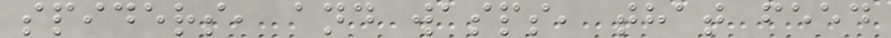spiders, and wasps, that feed
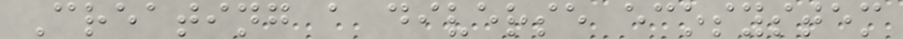Creating a diverse ecosystem
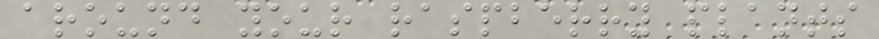around your raspberry plants
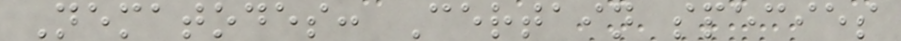Nematodes: Certain species
